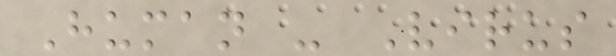Human - Virus
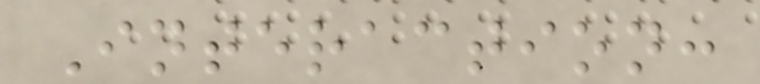Interaction:
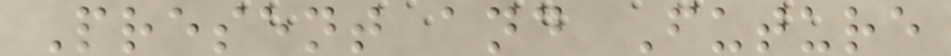Present and Future
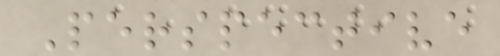Perspective
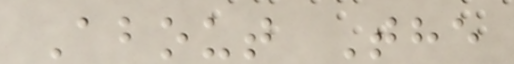About The
